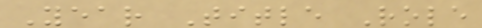Year Title Role
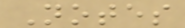Notes
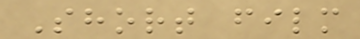Short film
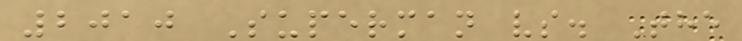2010 Superman vs. The
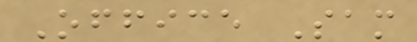Office Sam
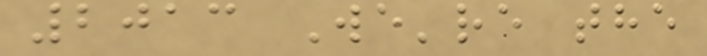2013 We're the
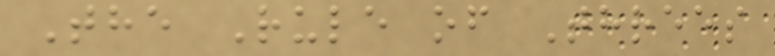The Rule of Threes
